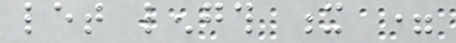let length x =
